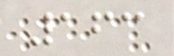163
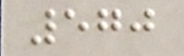570
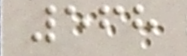568
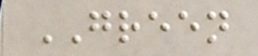GREEN
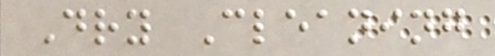Dry Cleaning
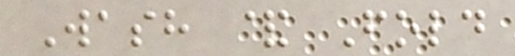Wash & Fold
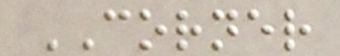CORNER
